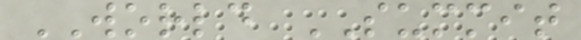WORLD SUMMIT
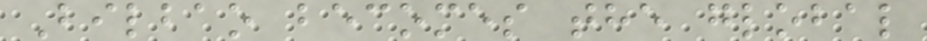Bilbao becomes the global
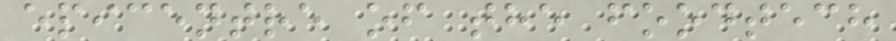epicentre of the foodtech
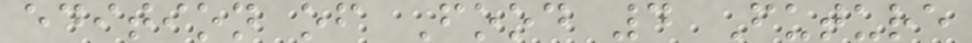edition of Food 4 Future
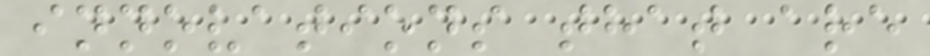innovations that are
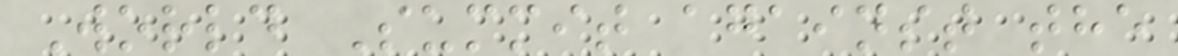World Summit against the
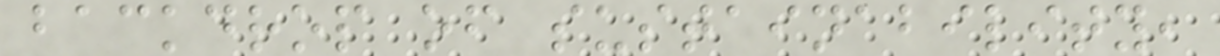backdrop of sustainability,
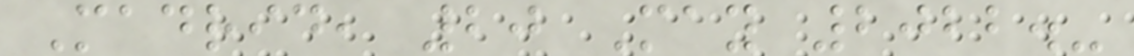Madrid, 20 May 2022.-
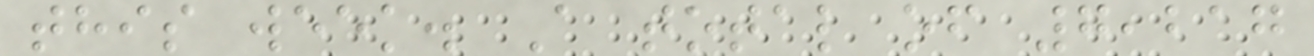this week. A total of 7,217
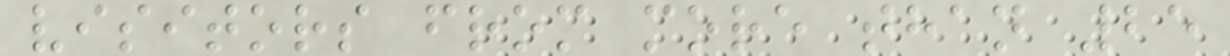visitors from more than 25
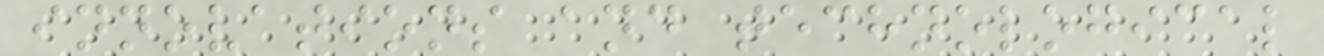innovations and technological
